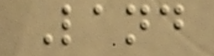Land
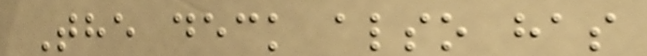The deck also has
